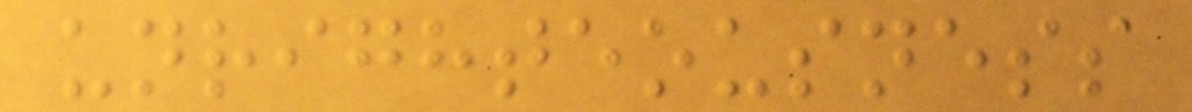unrighteousness
